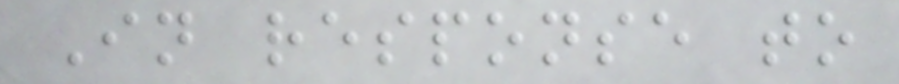In response to
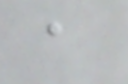a
